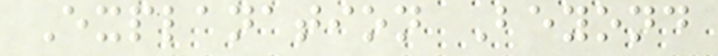Explanation Beyond
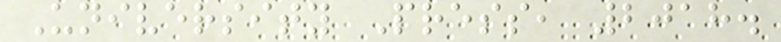University Press, 2018.
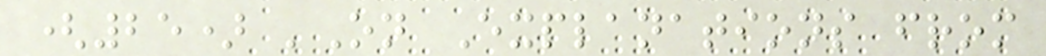(25) 'On Explanations from
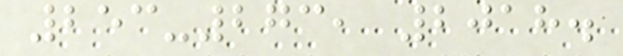253-273, 2018.
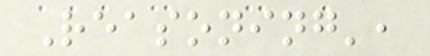Reasoning',
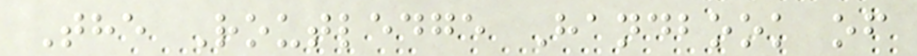The Routledge Handbook of
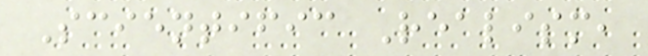Scientific Realism,
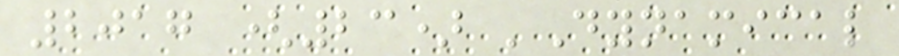2017 (23) 'Dynamical
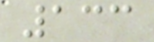133
